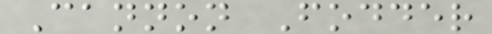Cannon Fodder
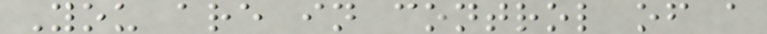You are in control of a
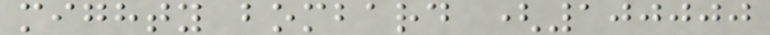mighty bombard (100000
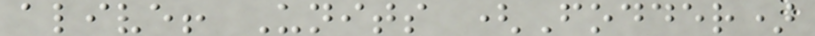alive! Units (Fodder)
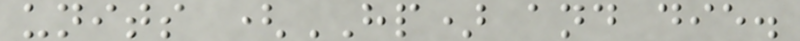units (HP) and die.
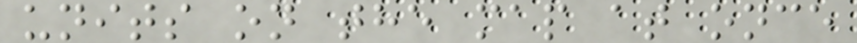units on the map at once
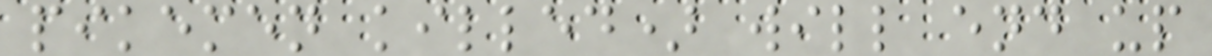pikemen killed) will end up
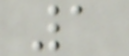1
